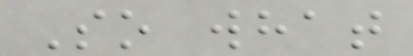So what
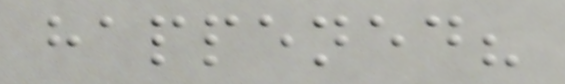happened?
